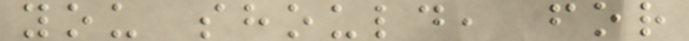you should, for
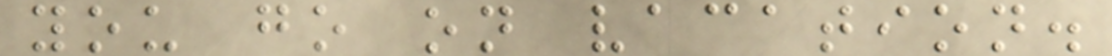you go on vacation.
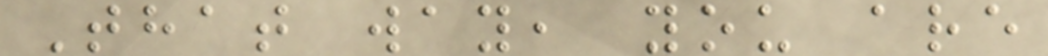That way, you are
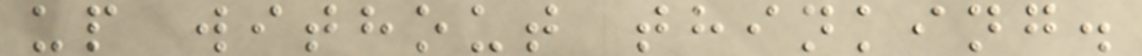up without thinking.
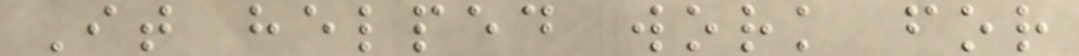It helped work for
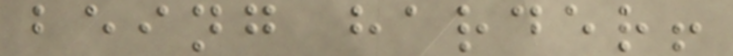being harder!
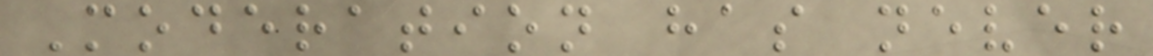Moderation has never
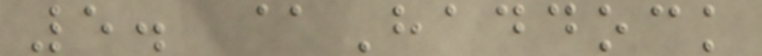5. @Haddock
